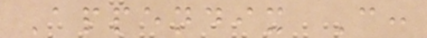Appendix C:
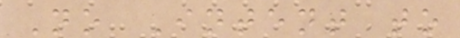No Intent to
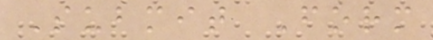Submit Form
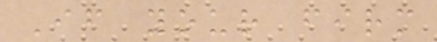If your firm
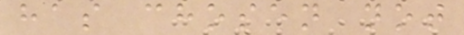has chosen not
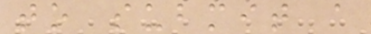to submit a
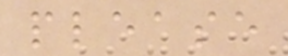please
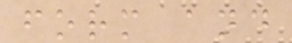form and
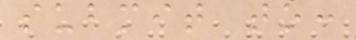submit to:
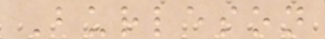Burleson
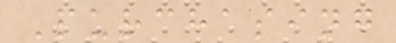Purchasing
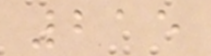215
